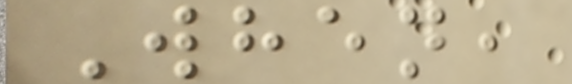When,
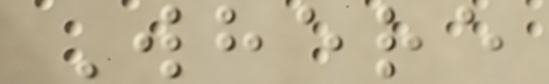Where
